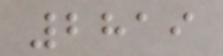2819
